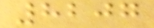8207
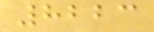8223
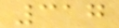317
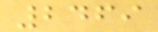2469
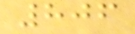806
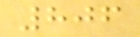806
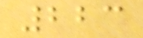223
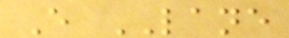E LANE
